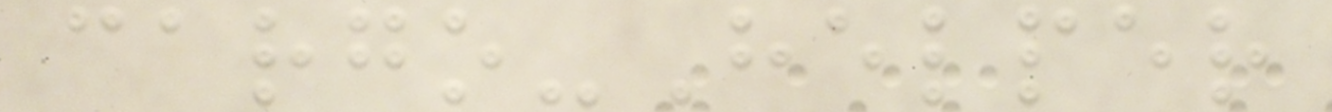cargo-Helper
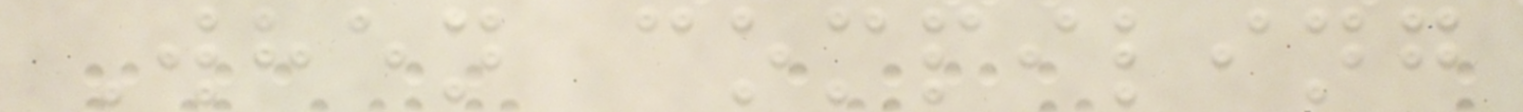When compiling
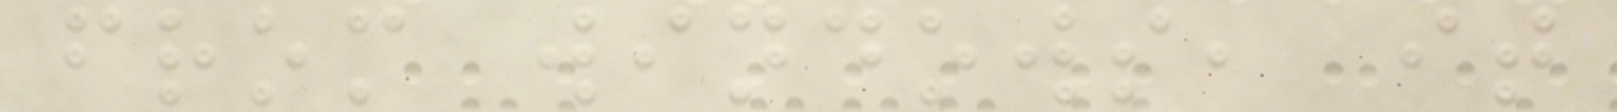from windows, it
